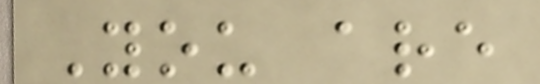You are
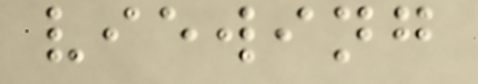viewing
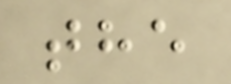the
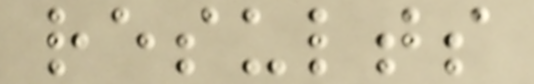results
